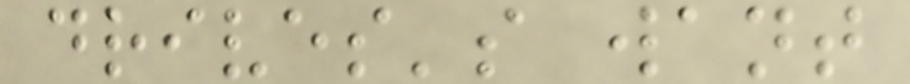drives's want
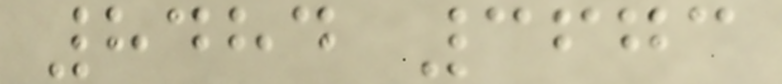8484 3673
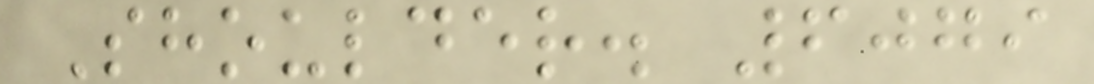Shoulder. 6079
